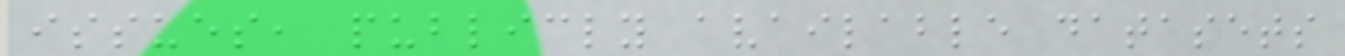issues, publicly available datasets
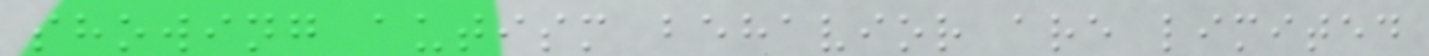showing autism behavior are limited
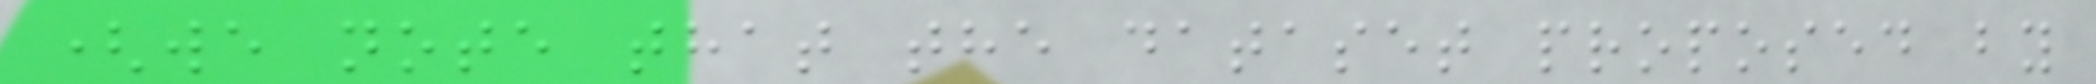(we note that the dataset proposed by
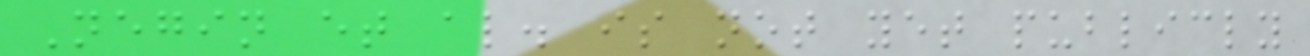Negin et al. is not yet publicly
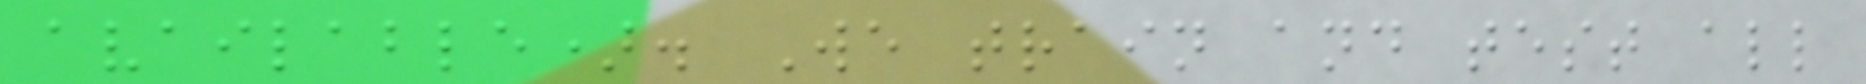available). We train and test all
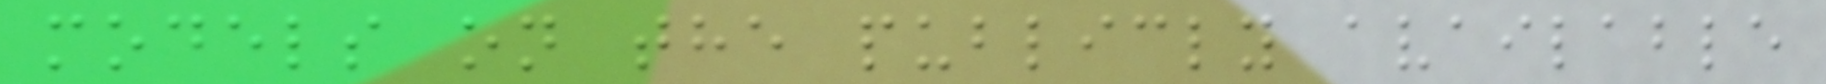models on the publicly available
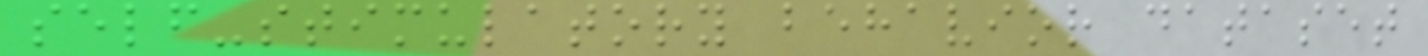self-stimulatory behavior dataset
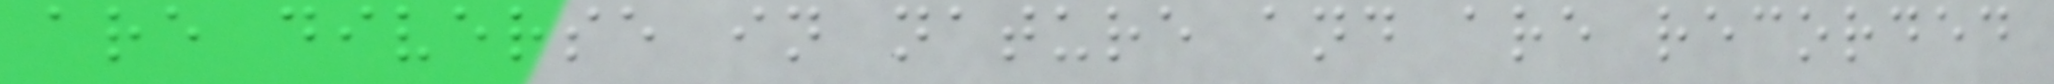are diverse in nature and are recorded
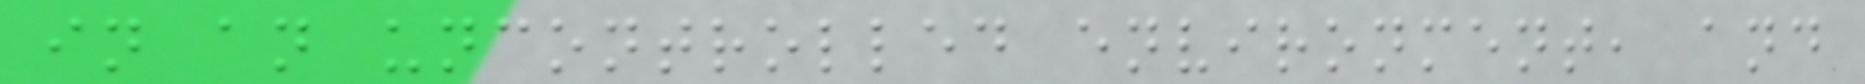in an uncontrolled environment, and
